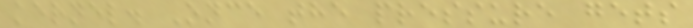kernel. Once the pressure gets
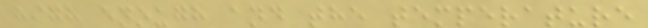high enough and the temperature
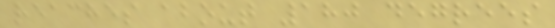reaches about 180 degrees
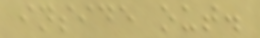inside out.
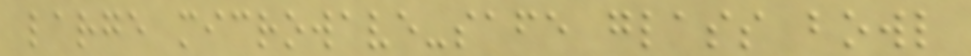large microwave-safe glass bowl
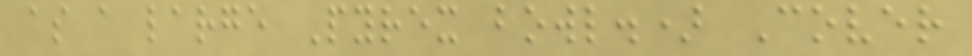as a large Pyrex bowl.) Cover
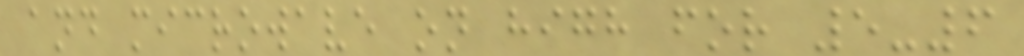and microwave on high for 5-6
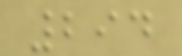294
